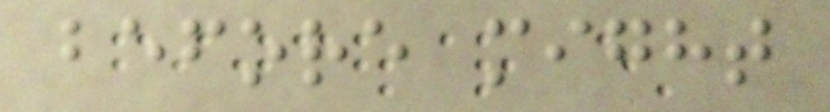before might
